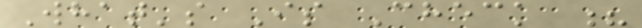What's Is Check ?
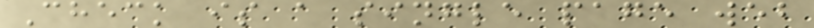Check is a single page web
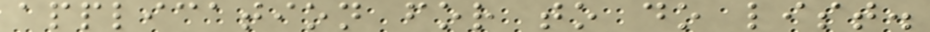application for to do list.
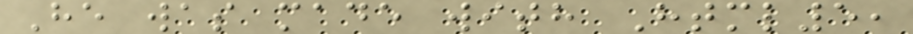He was made with Html5,
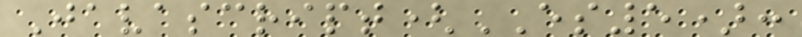Javascript(ES5):
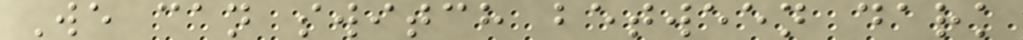We can switch between dark
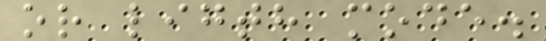or ligth mode.
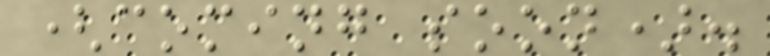(coming soon).
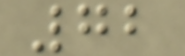72
